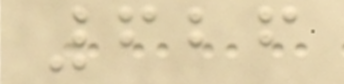626
